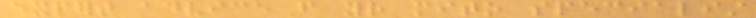expert advice from your mito specialist
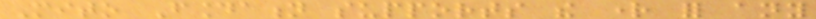Mito Foundation supports the right for any
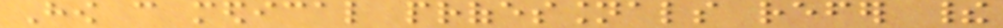How can medical professionals refer their
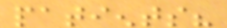patients?
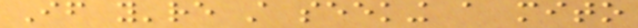If you're still seeking a mito
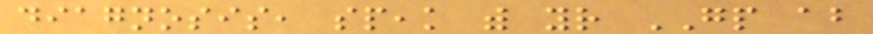diagnosis, speak with your GP about
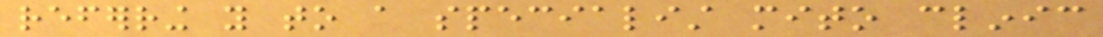referring you to a specialist mito clinic
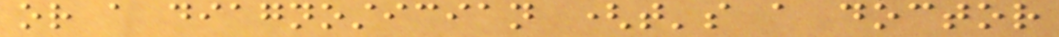or a diagnostician (that's a doctor
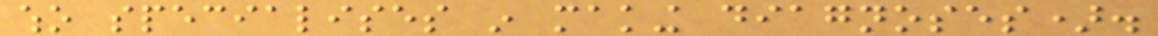who specialises in making diagnoses).
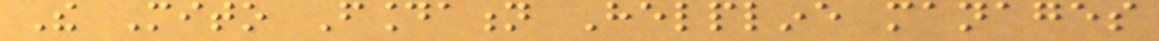The Mito Foundation Helpline manages
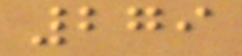279
